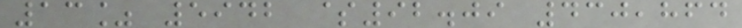13% 5942 $92.09 430,864
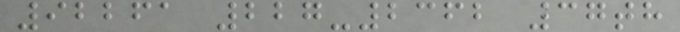92261 227-2362 37th
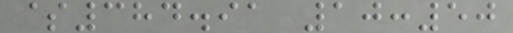$384.91 10:50
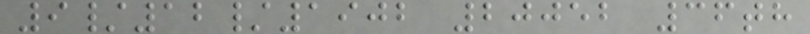9/12/1902 20052 36th
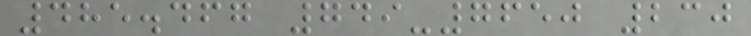485.467 749-7650 230
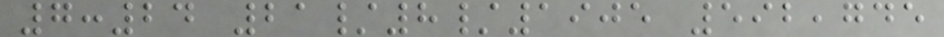7:24 21/8/1905 592,745
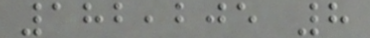182,205 8
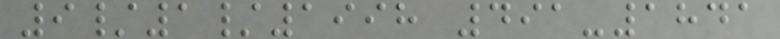9/1/1998 491-1841
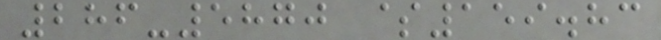286-5870 $159.83
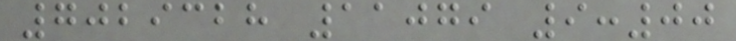7029328 11079 9:00
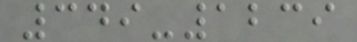349-1239
